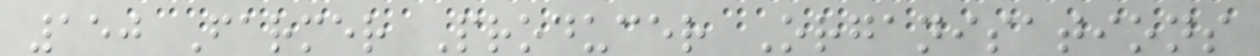150 Farmer Producer Organisations
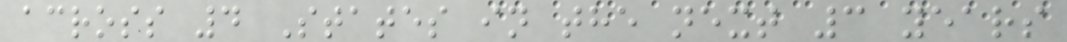across 4 States in the next 3 years
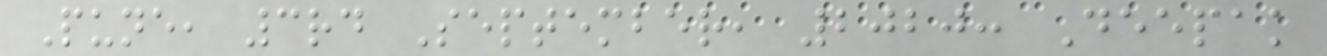Pune, 3rd September, 2020: Deepak
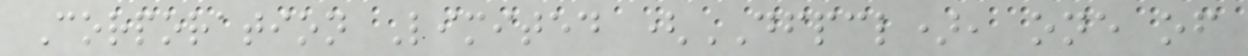Corporation Limited (DFPCL), one of
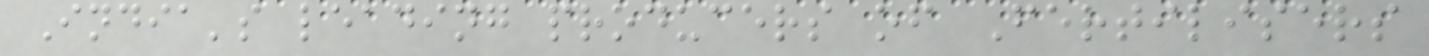India's leading producers of Fertilisers
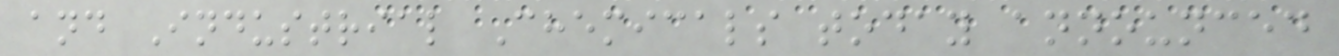and Industrial Chemicals today announced
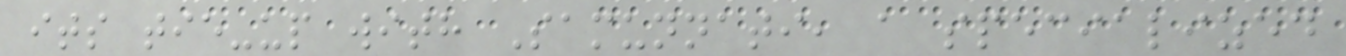its tie-up with Samunnati, a specialized
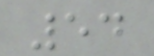54
